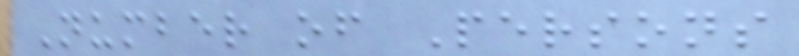Number of Persons
